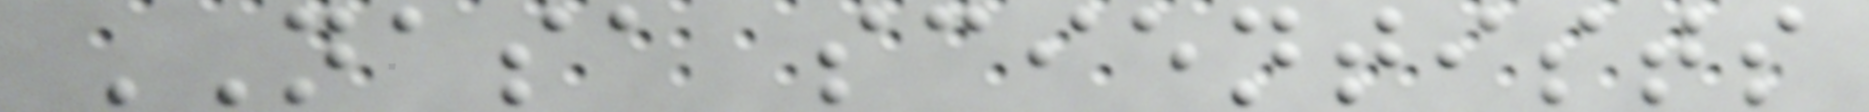NASA scientists
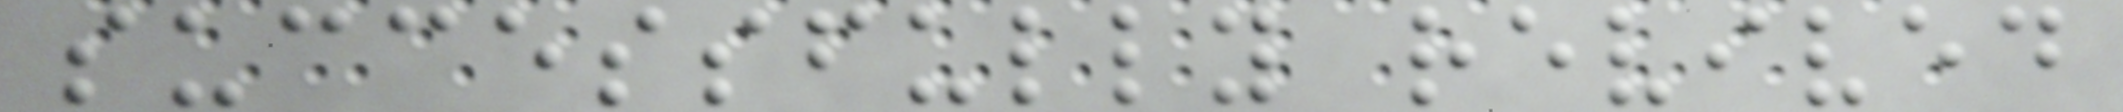successfully revived
